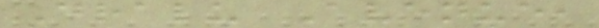Dralu Avenue,
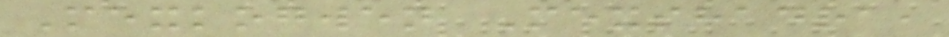Mexkogwen Mexshadra,
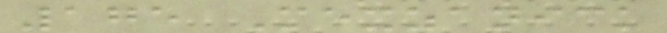175 Mexzanick
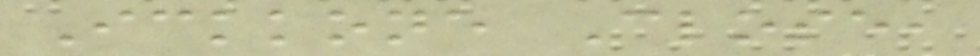Ickkone Close,
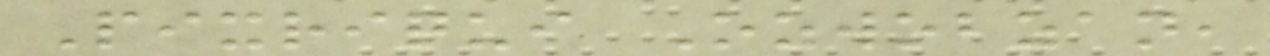Pixriqui Ozwobzan,
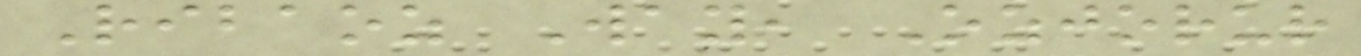Ribaoz Way, Ozjorur
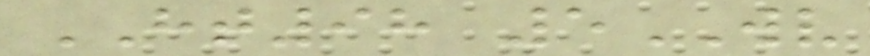HT98 5WV
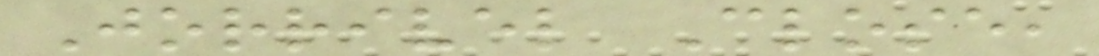Jorrivel Close,
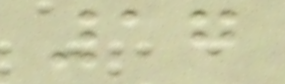17
